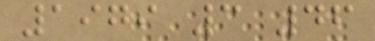1979 3 46
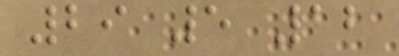29 5 12
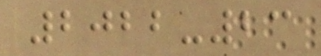2022-23
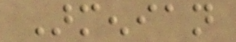Armenian
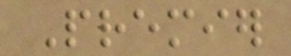Premier
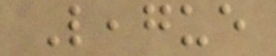League
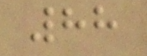88
